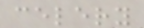celery
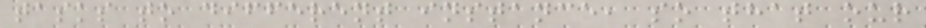tasks to different instance, so that our
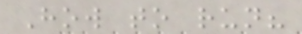How to run?
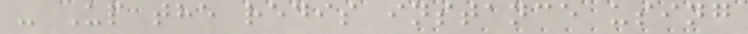- Up the redis instance using
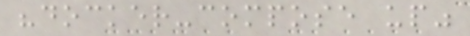"docker-compose up"
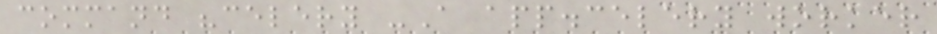command "celery -A app.celery worker
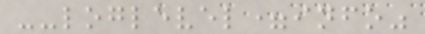--loglevel=info"
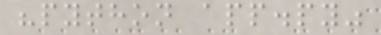"python app.py"
